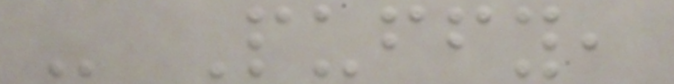- Puffy,
